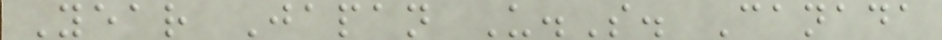Year Japan U.S. Canada
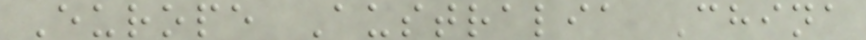Europe Australia China
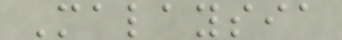Malaysia
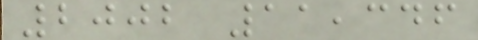2002 11,346
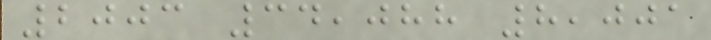2003 34,088 8,001
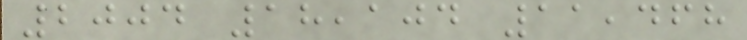2004 18,104 11,468
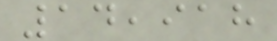14,918
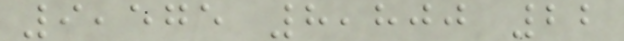9,575 8,800 22
